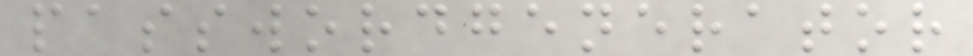passwordgenerator
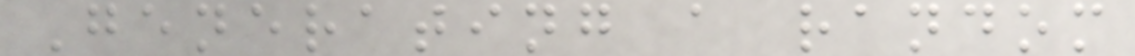Generating a random
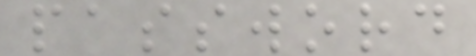password
